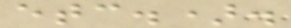etc.).
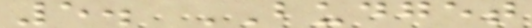5. BUDGET
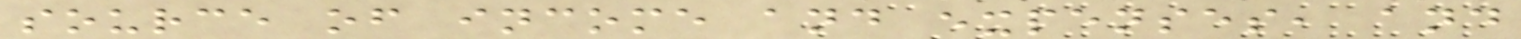source of income and expenses, and
